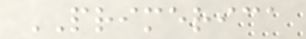PRIMERICA
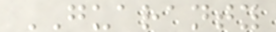GUARANTY
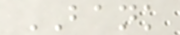BANK
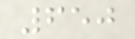650
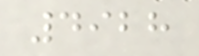4928
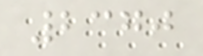2370
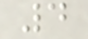4
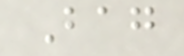Bag
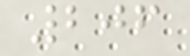206
